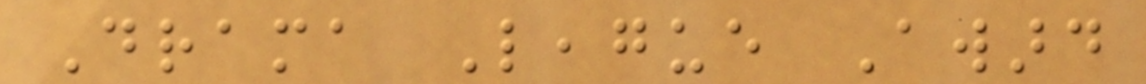Drama League Award
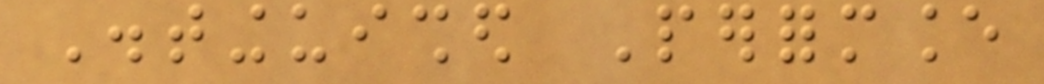Distinguished Performance
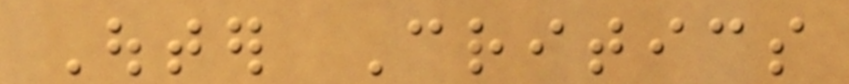Outer Critics
